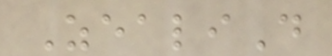ZealiD
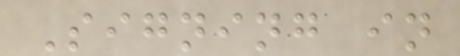Signing in
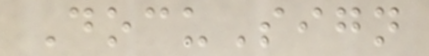DocuSign
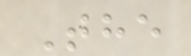The
